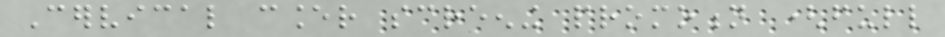Cervical cancer screening promotion (full
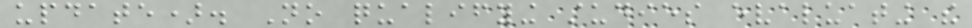update). No qualifying studies evaluating the
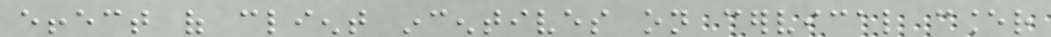effect of client incentives on cervical cancer
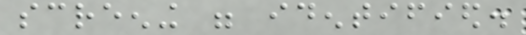screening were identified.
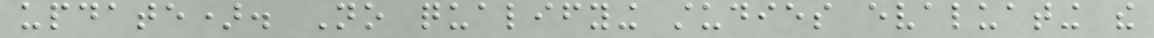update). No qualifying studies evaluating the
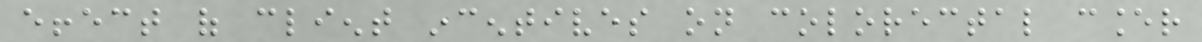effect of client incentives on colorectal cancer
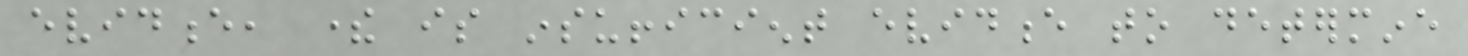evidence, there is insufficient evidence to determine
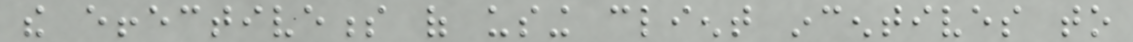the effectiveness of using client incentives to
